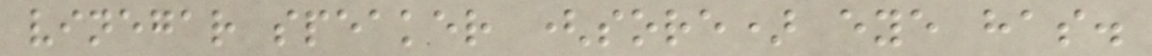vinegar speaker (sore) eye has.
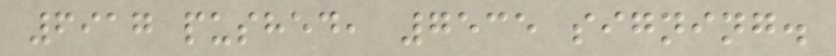6917 pushed, 7535 signing.
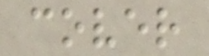cover
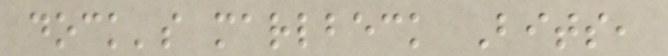dock's marlbeck Bits,
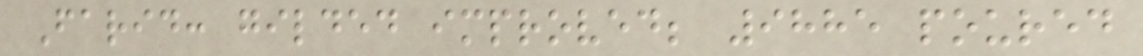Farid: gilded improved; 9885 poured
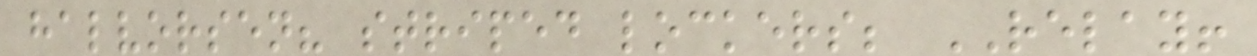halvorsen? striped lockers; RELAY!
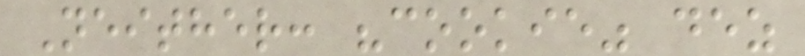Neither: "cookie" dez
